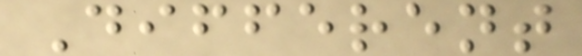Different
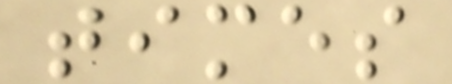times
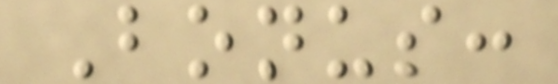Bonus:
